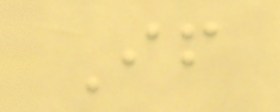If
